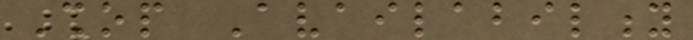Shop Availability
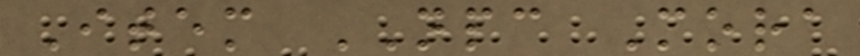Item NPC Mora
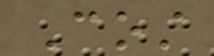Cost
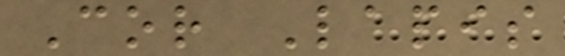Cor Lapis
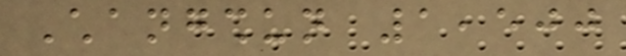Changshun 1,500
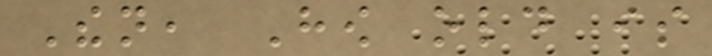Then, How old is
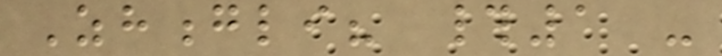Zhongli? #1 -
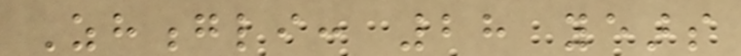Zhongli: 28 years
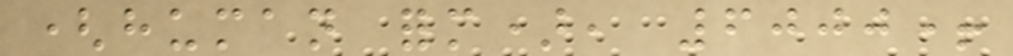(human form), 6000+
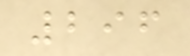296
